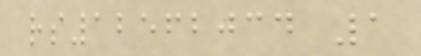rs12562034 1
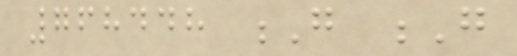768448 G G
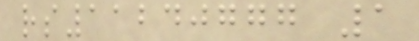rs11240777 1
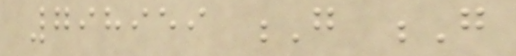798959 G G
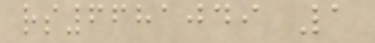rs6681049 1
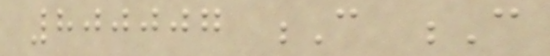800007 C C
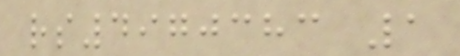rs4970383 1
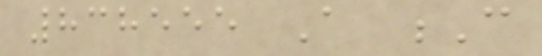838555 A C
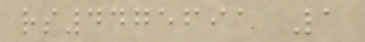rs4475691 1
